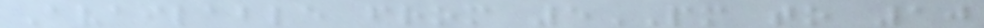Available from 5PM to 10
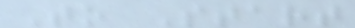To Start
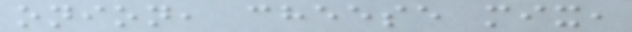onion, cheese mix,
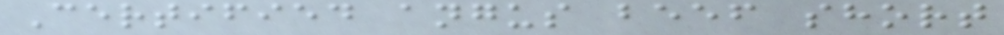Certified angus beef short
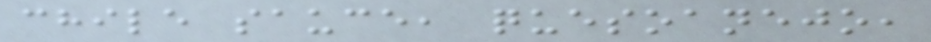chile sauce, quesoanejo,
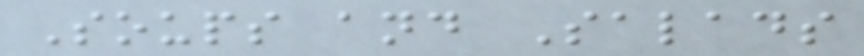Soups and Salads
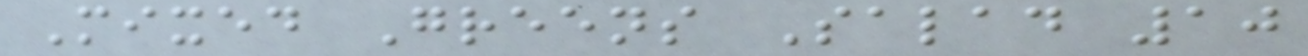Mixed Greens Salad 10
